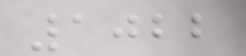1022
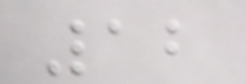12
